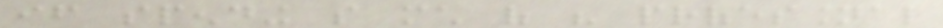if spending so much of his professional
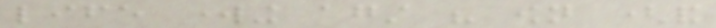life working against his own (and
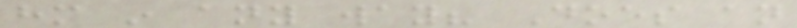him in any way? Does an
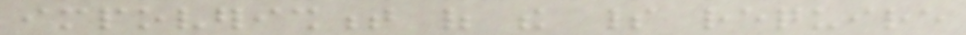impoverishment of the spirit require
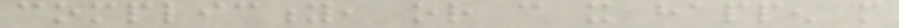complicity, or can it happen more
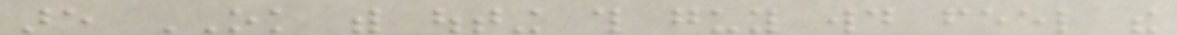are OK with outing this guy would feel the
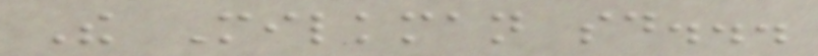The Milkman said...
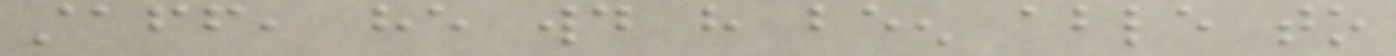staff, he would have been able to
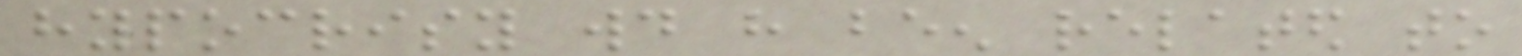hypocrisy would have been related to
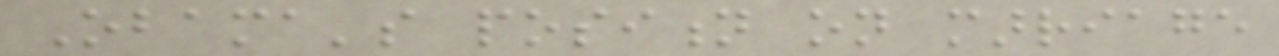Obama's position on marriage
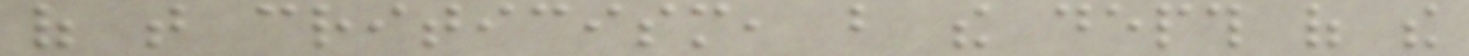of that criticism, but the depth of the
